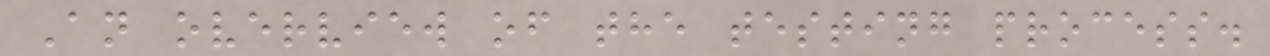An overview of the testing process.
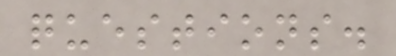questions.
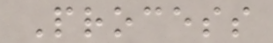Process
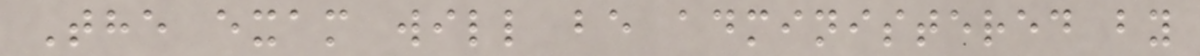The exam will be administered by
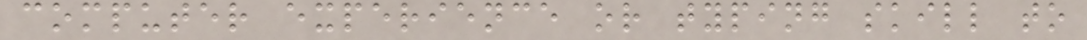computer experience or typing skill to
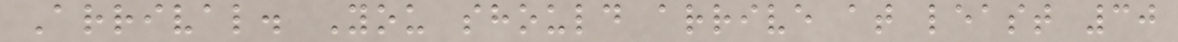Arrival. You should arrive at least 30
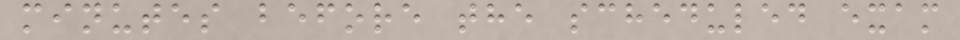minutes before the scheduled exam
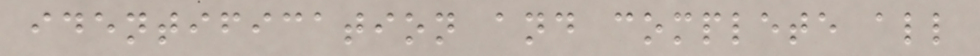identification and complete all
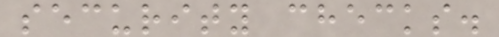security checks.
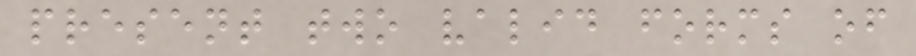present two valid forms of
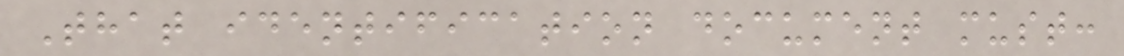That identification document must:
